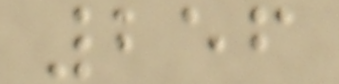256
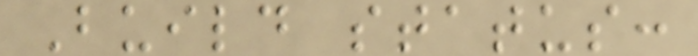Build status:
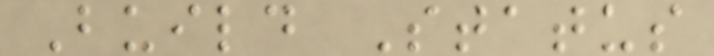Build Status
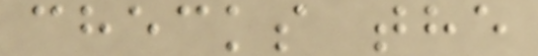checks the
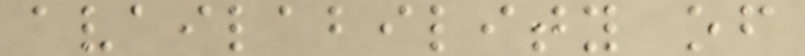availability of
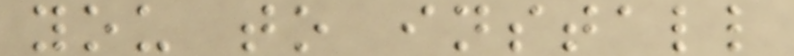you to install
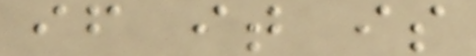if it is
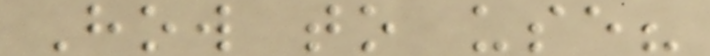How to use?
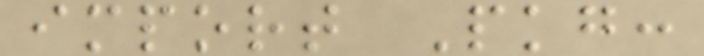import Pkg:
